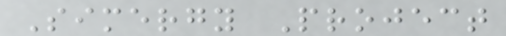Simergy Project
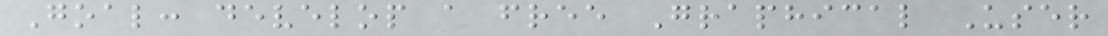Goal: develop a free Graphical User
